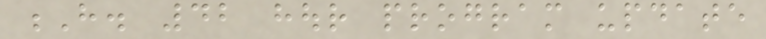H. 42 hour program update
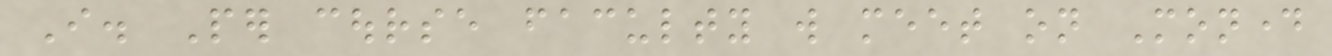I. Per course faculty will meet on Monday
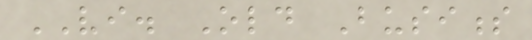VI. Old Business
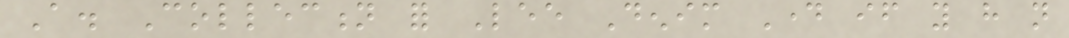A. Collection for Lee Denim Day if you have not
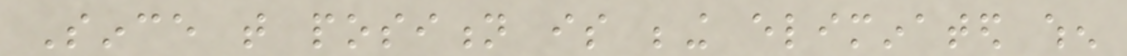Since that position is being eliminated when
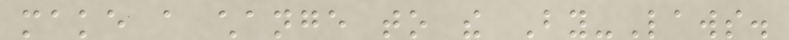make a change to the By-Laws.
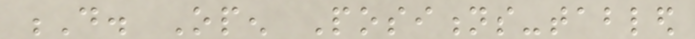D. Open Positions-tabled
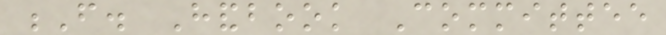F. Handbook Committee
